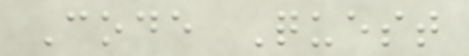Code Quest
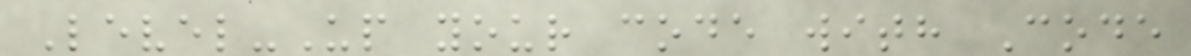Level-Up your code with Code
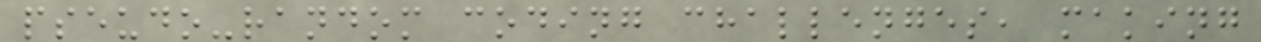pseudo-random coding challenges, making
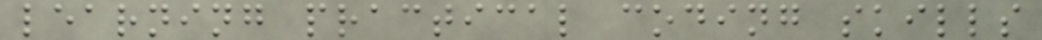learning practical coding skills
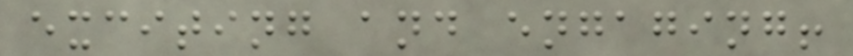exciting and engaging!
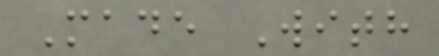Made With
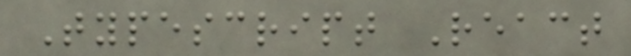Typescript React
